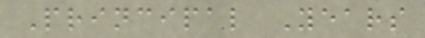Principal Years
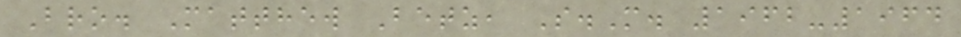Bro. Matthew Betz, S.M. 1962-1964
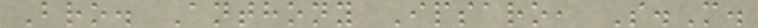Bro. Anthony Ipsaro, S.M.
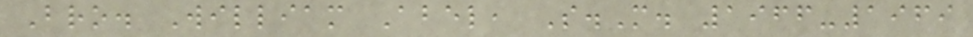Bro. William Abel, S.M. 1966-1969
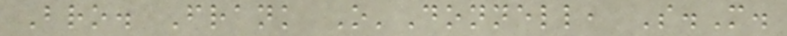Bro. Frank O'Donnell, S.M.
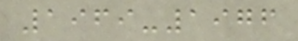1969-1976
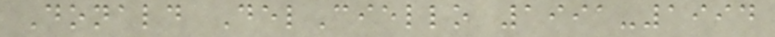Donald DelCiello 1991-1994
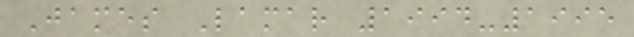James Lamar 1994-1995
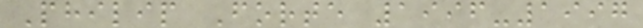Philip Forte 1996-1997
